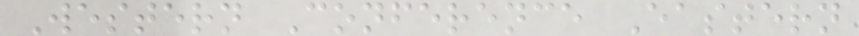Western Conference Eastern
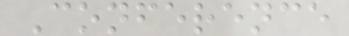Conference
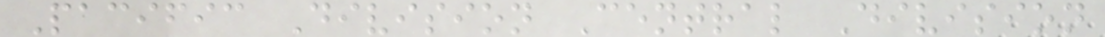Pacific Division Central Division
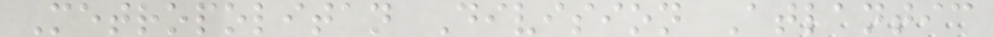Metropolitan Division Atlantic
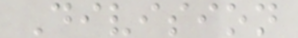Division
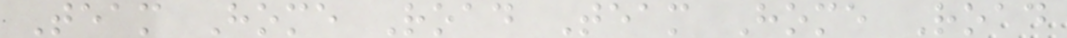Team Home Road Team Home Road
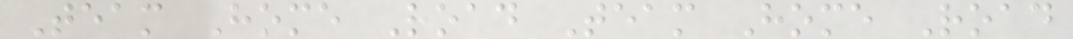Team Home Road Team Home Road
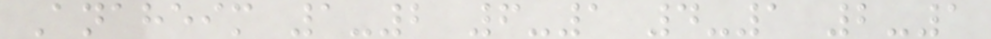Anaheim 1-2 6-1 4-1 2-1
